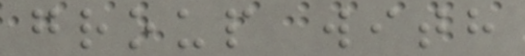group with
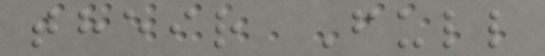their Full
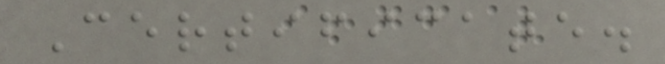Certificate.
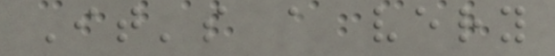It's a very
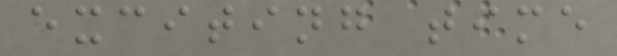exciting time
